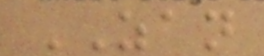ZAN
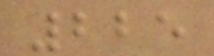225
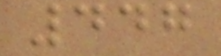447
